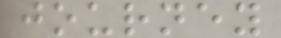journey
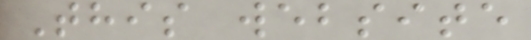This website
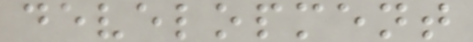development
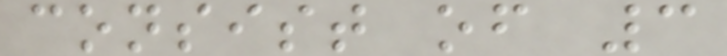consist of 3
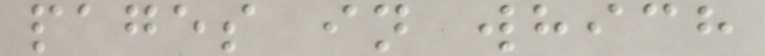pages in which
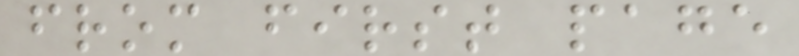from first page
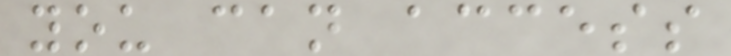you can access
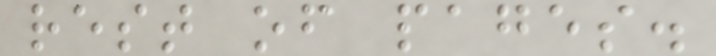rest of pages.
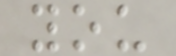you
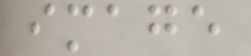image
